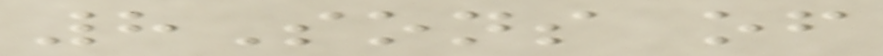8Sons of
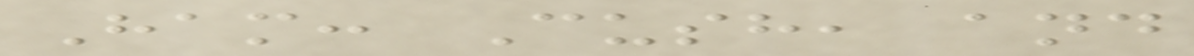Ham: Cush, and
